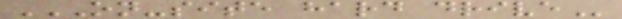ON-SITE HARD DRIVE
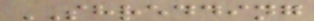SHREDDING
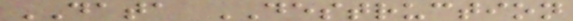DATA DESTRUCTION
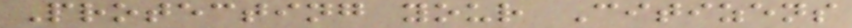Protecting your Citizens
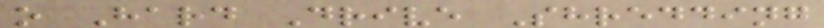o Hard Drive Shredding
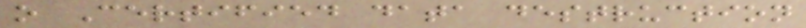o Certified data destruction
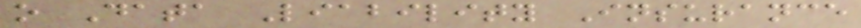o Data Liability Insurance
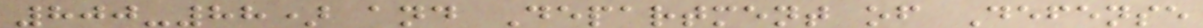800-88) and Department of Defense
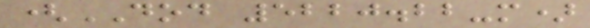(DOD 5220.22-m)
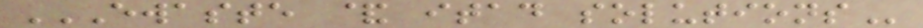EWASTE & ITAD SOLUTIONS
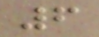6
